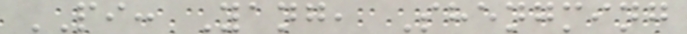PI: Yang, Shengming
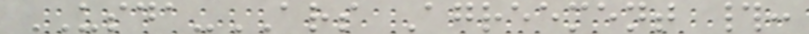USDA-ARS Agreement #:
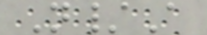N/A
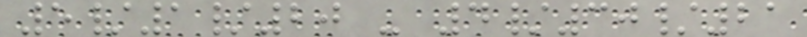5/1/20 - 4/30/21
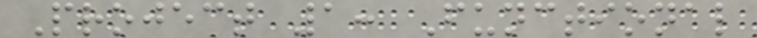Project 1: Functional
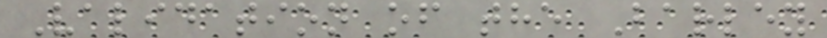Validation of the Barley
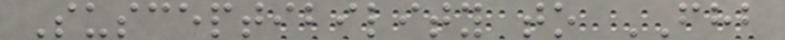Susceptibility to FHB
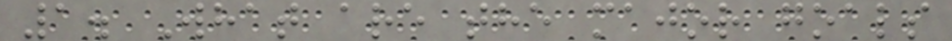1. What are the major goals
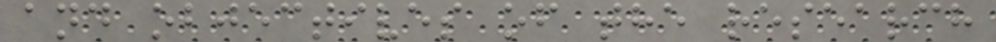and objectives of the research
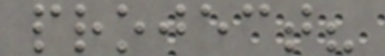project?
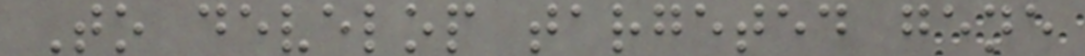To develop targeted gene
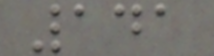141
